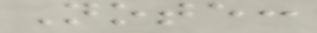Note:
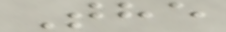The
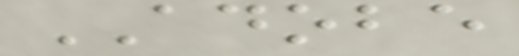ADOBE
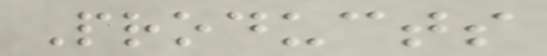Products
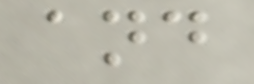and
